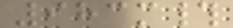983m#
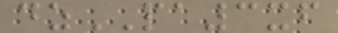dzPA3xf
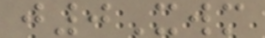j0Xwm
